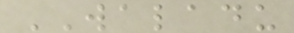WALADU
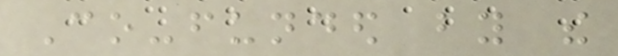Co-funded by the
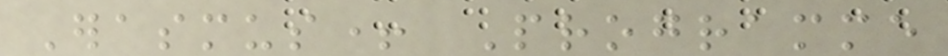Erasmus+ Programme
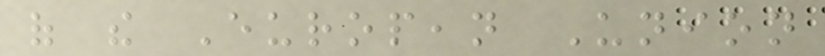of the European Union
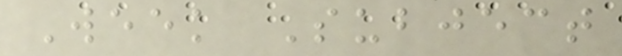Week Subject
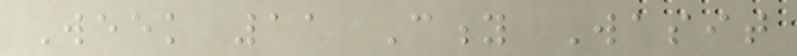Week 11 City Wasit
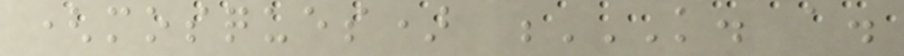(mosques) K. A.
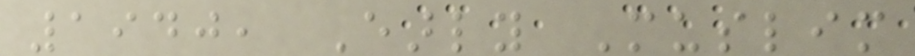1940, Early Muslim
